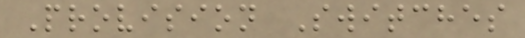Provision Switches
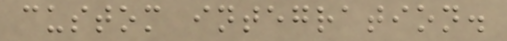custom integration.
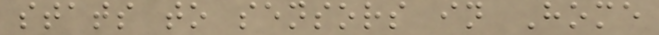stats to sensors in Home
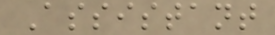Assistant
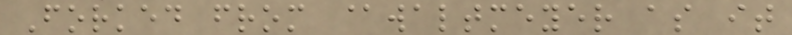Forked from @waltmeyer as it
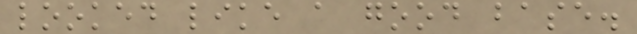looked like a good base.
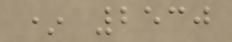* 2530
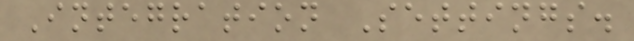Integration Settings.
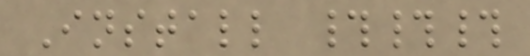Install ###
